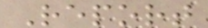Report
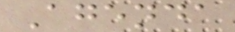Agenda
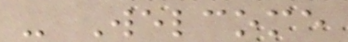- Welcome
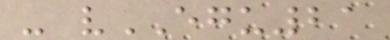- vEGU21
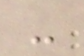-
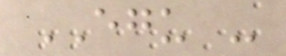EGU -
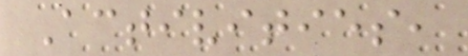Activities,
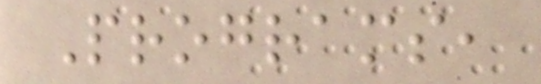Programs,
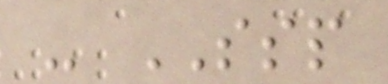- SSP
